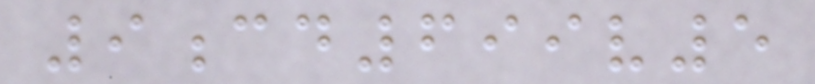9cd699v5
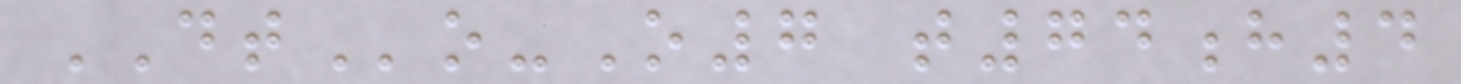DTo-O7 t74h4
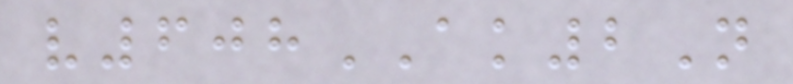v608AK2N
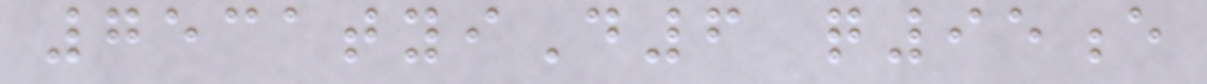7531tyiD6 q95e
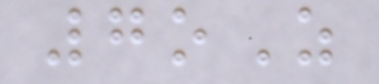7oZ
